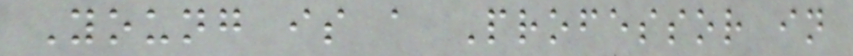Young is a Professor in
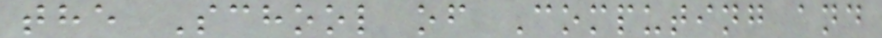the School of Computing and
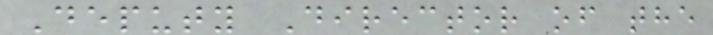Deputy Director of the
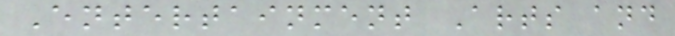Entertainment Arts and
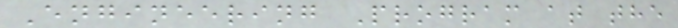Engineering Program at the
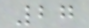27
